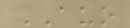AUO
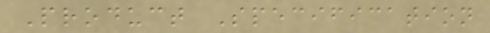Product Specification
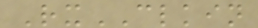RxCLKIN
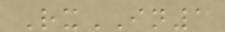RxIN1
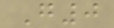G0
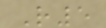R5
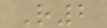R2
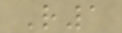R1
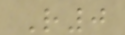R0
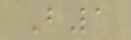B1
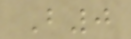B0
